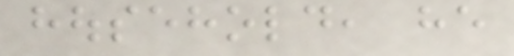household, he
